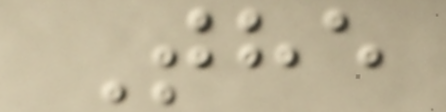The
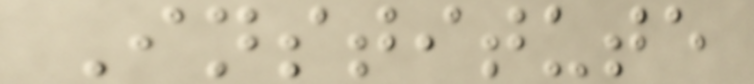Institute
